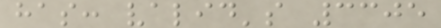has: valid's 3305
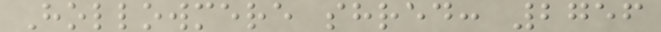Hollowmere shred: 2756
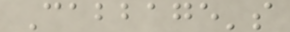Cabbage's
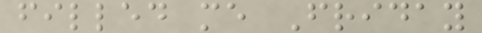filled me Friday
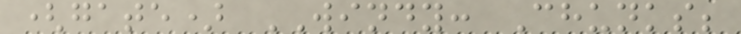(gate) WINDY: Chunks;
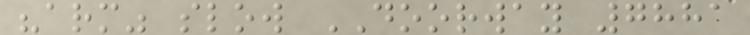"arm" slow DOORWAY 7881
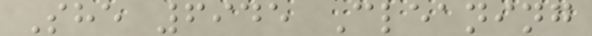She 6945 Cleaning
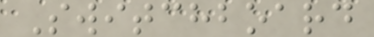Switchboard
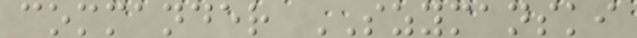commander SZYMANSKI
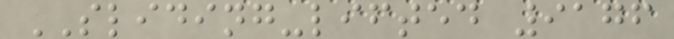SLIDING-lifted 9176
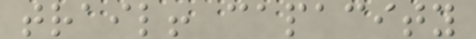trail! capacity
